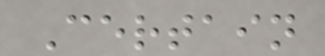Certain
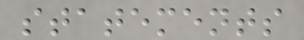statements
